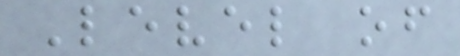Level of
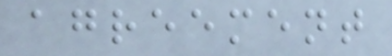agreement
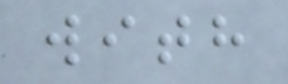with
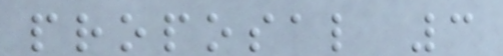proposal 3
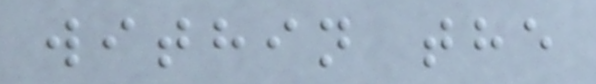within the
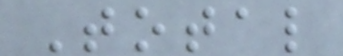Total
